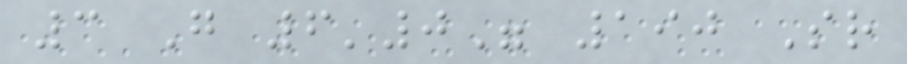3 G 6'0" 190 Sr
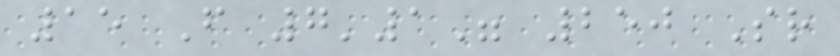15 F 7'1" 250 Sr
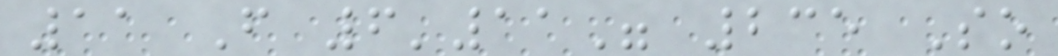11 F 6'11" 235 So
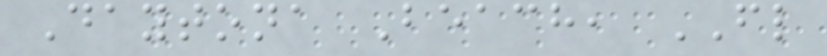Daytona Beach, FL
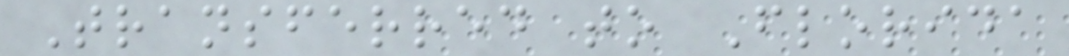Transferred to Florida
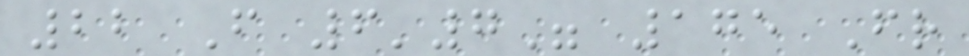22 F 6'7" 175 Fr
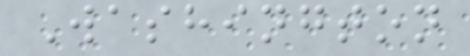Washington
